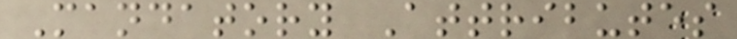Mandatory Attributes
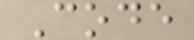Code
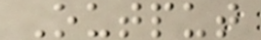Output
